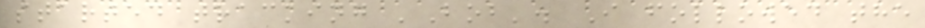started tracking 'Bob'. I followed the
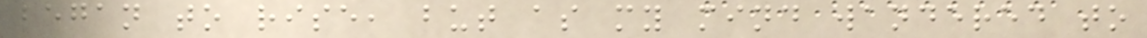began to rise, but as my mind wandered to
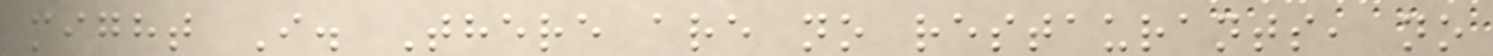might I. There are no restaurants, no
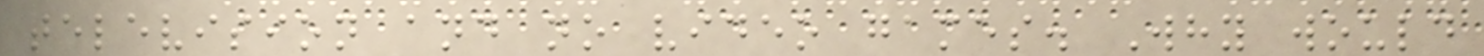television and no video games. Why would
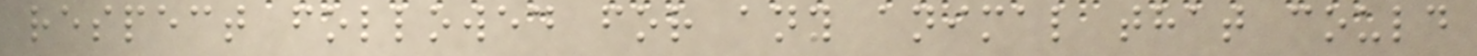respect followed for any animal that could
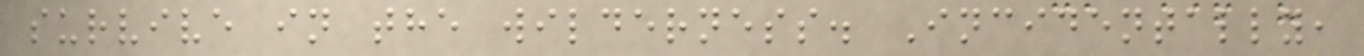survive in the wilderness. Incidentally,
